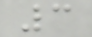3
